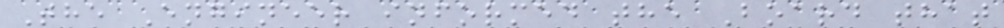The Engineer informed the Board that
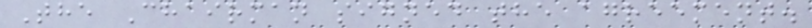The Chairman signed the agreement.
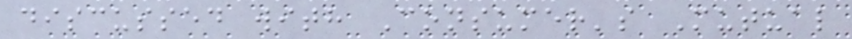discussed with Consumer's Mutual
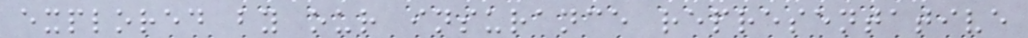explored by our insurance representative
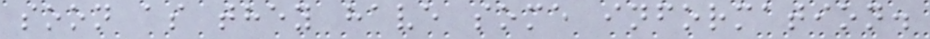soon as they have some information.
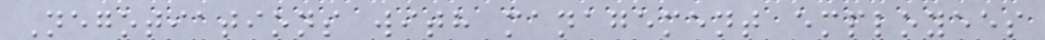Negotiations with management employees
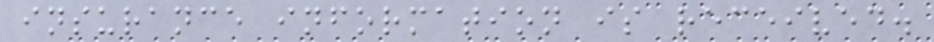insurance information is received.
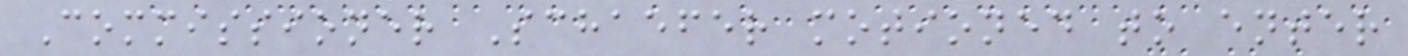Commissioner Schaefer motioned to enter
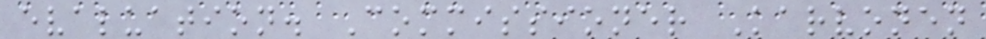evaluation. Commissioner Karvonen
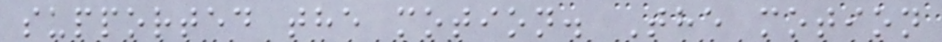supported the motion. The motion
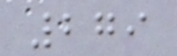279
